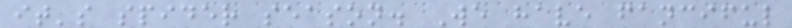it's spider season. We have fanciful
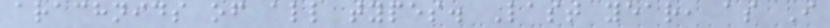arachnids of all types. Last year, as I
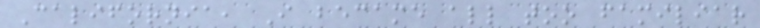California, I became all too familiar
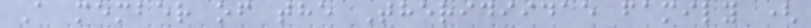A member of the Theridiidae family (
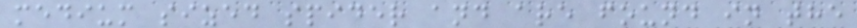medium sized spider and are found in the
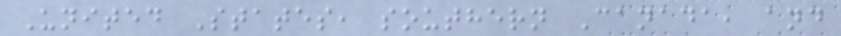United States, southern Canada, and
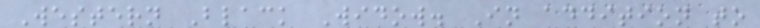Western Black Widow. In addition to
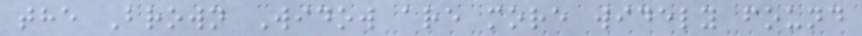the Brown Widow are more widely found
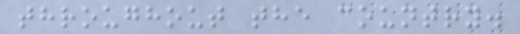throughout the country.
